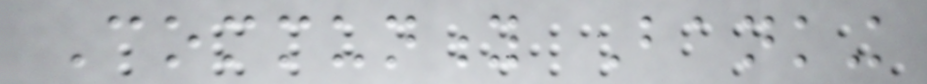Community Banking
